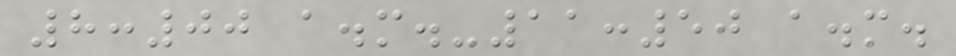8:00 a.m.-11:50 a.m.
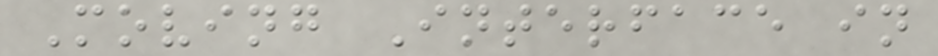Moving Interface in
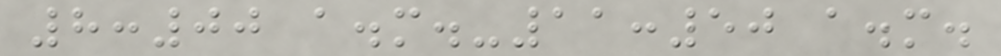8:00 a.m.-11:50 a.m.
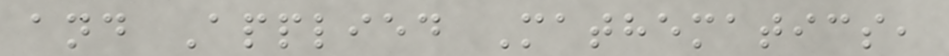and Applied Mathematics,
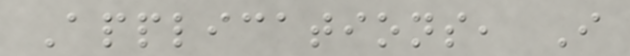Applications, I
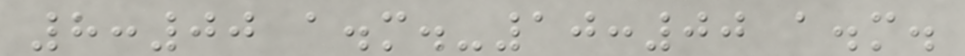8:00 a.m.-10:00 a.m.
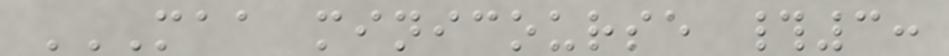MAA MINICOURSE #3:
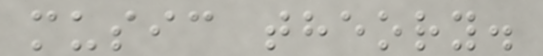music theory.
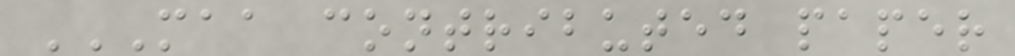MAA CONTRIBUTED PAPER
